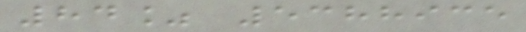84% 5388935
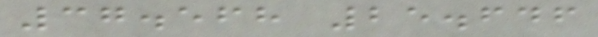37.568 25.646
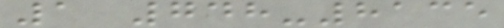1 748-8135
